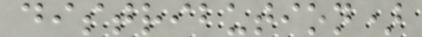distribution)
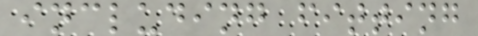including fitting
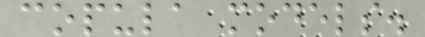copula models.
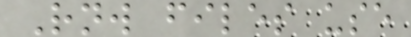Rnw files use
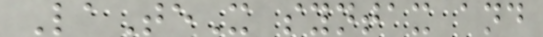LaTeX syntax and
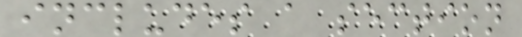includes a section
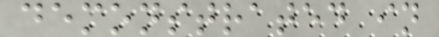demonstrated in
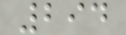294
